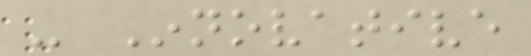- Innovative
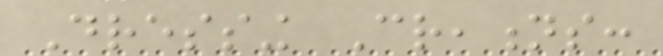Dressing Creations:
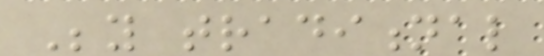Beyond traditional
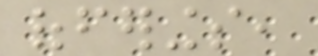offerings,
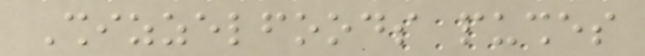Shizzelfoods pushes
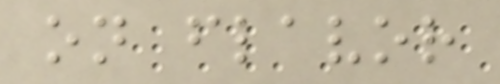on flavor
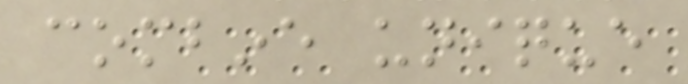combine unique
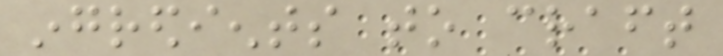ingredients to craft
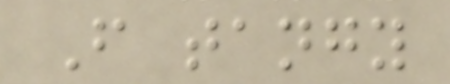From tangy
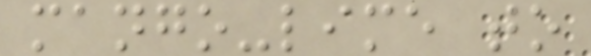mango-lime to
